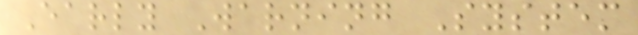Early Warning System
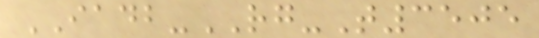IADB-RG-T3505
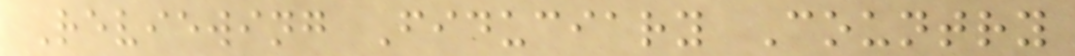Reviewing Fiduciary Country
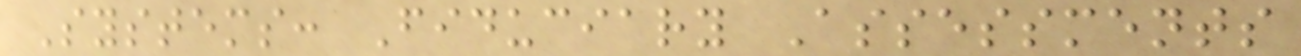Systems: Fiduciary Assessments
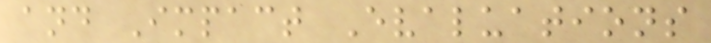and Impact Evaluations
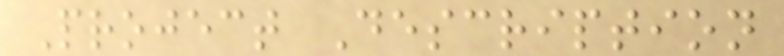Project Description
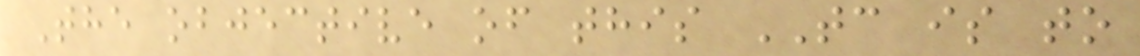The objective of this TC is to
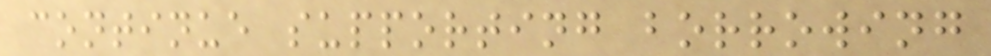continue supporting borrowing
